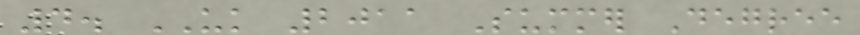4. UK 2011 Summer Degree
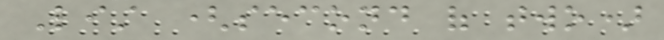List (second of two)
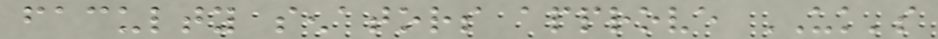faculty senators approve UK's
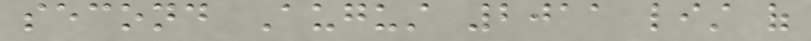second August 2011 list of
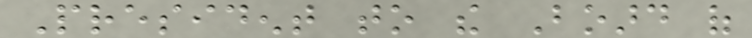President to the Board of
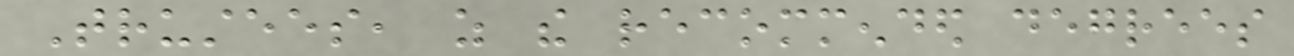Trustees, as the recommended degrees
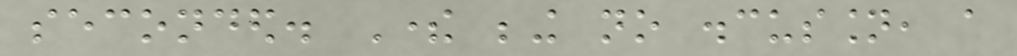seconded. There being no discussion, a
